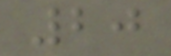20
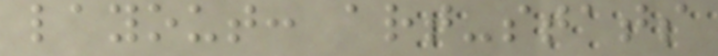layout: art-stats
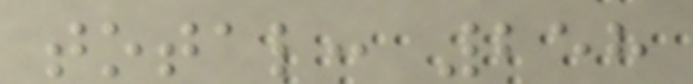total: 258
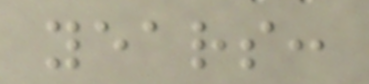years:
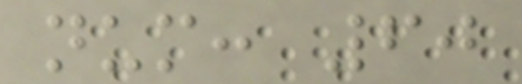num: 60
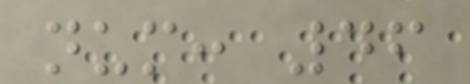num: 46
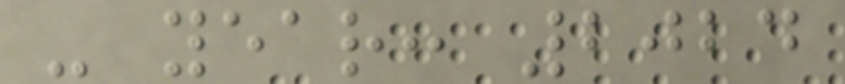- year: 2024
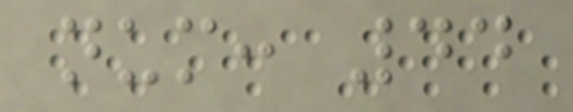num: 44
